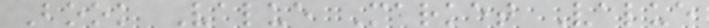Book Value Market Value
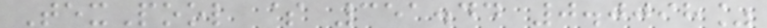TexPool $ 351.44 0.0098%
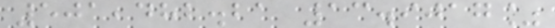501,482.21 13.9017%
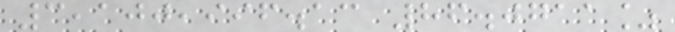3,100,996.13 86.0711%
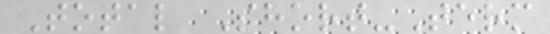Total Short-Term
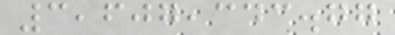3,607,343.77
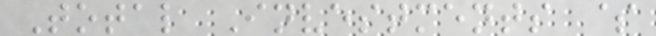Total Investments $
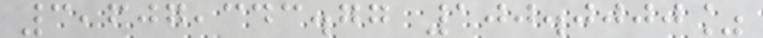3,607,343.77 100.0000%
